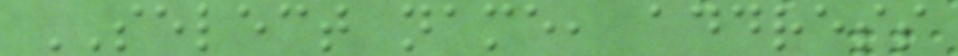SELECT name, address
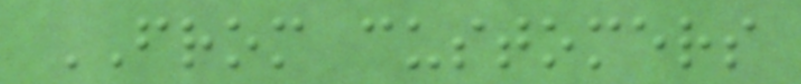FROM customers
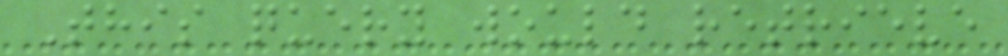This query would retrieve
